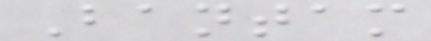Bantam
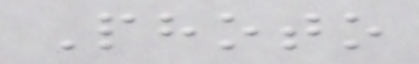Photo
